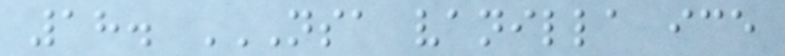18. NSA VANILLA ICE
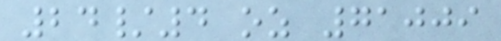24/4 oz 71009
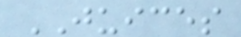JUICES
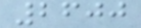2600
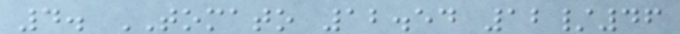4. TOMATO 12.54 12/46
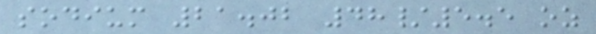sodium 21.02 48/5.5 oz
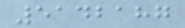5142187
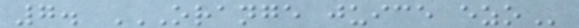7. ORANGE JUICE EZO
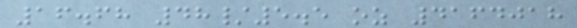16.68 48/5.5 oz 4164018
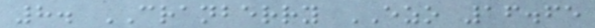8. CRANBERRY EZO 16.65
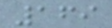169
